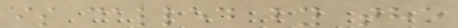is called by the
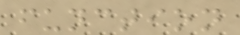function
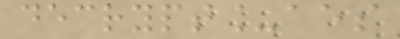decrypt_aes
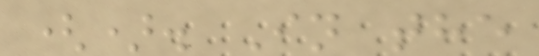(). In the
